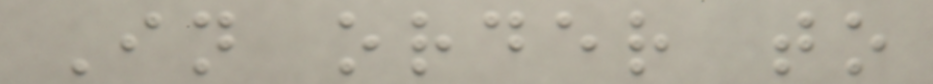In order to
